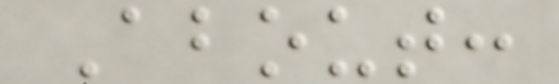About:
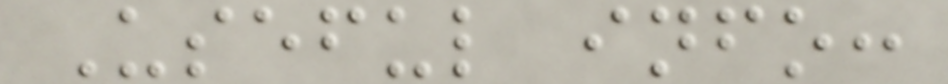Useful info:
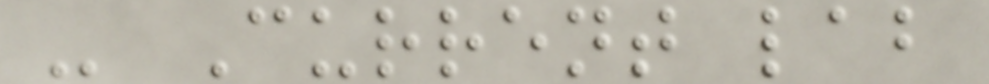- Current lab
